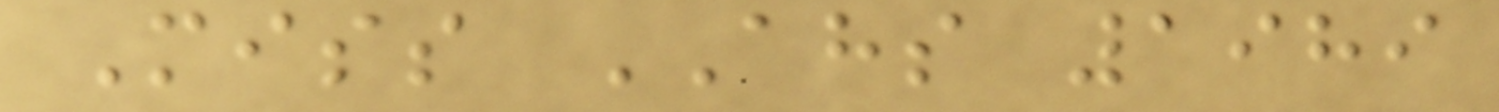Miss AHS 1989
